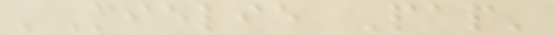'Mielie Pap'
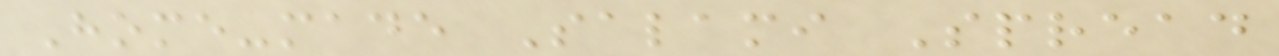Home-made Salami Spread
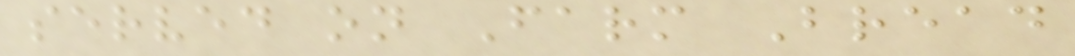served on Farm Bread
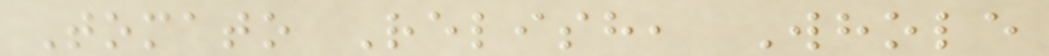Tomato Relish, Whole
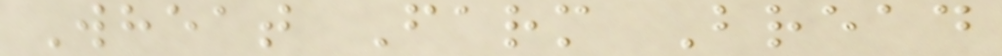Wheat Farm Bread
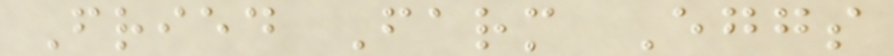Fried Farm Eggs
